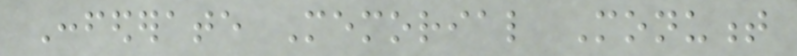Confederate Memorial Monument
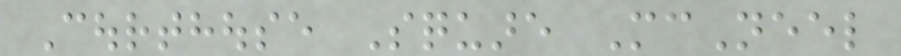Courthouse Square McNeel
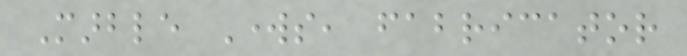Marble Works, fabricator
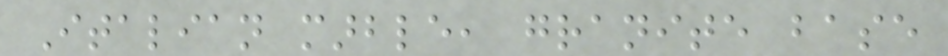Italian marble, granite base
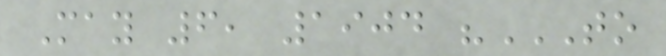May 6, 1904 "TO
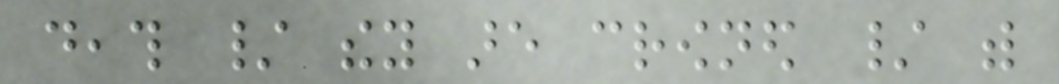death / they are crowned / with
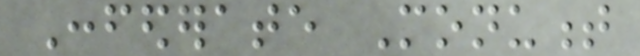Confederate Monument
